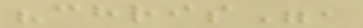"chris",
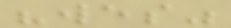"wes"
